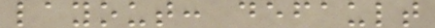layout: default
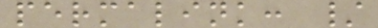permalink: /
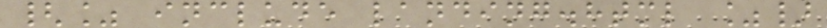{% include landing.html %}
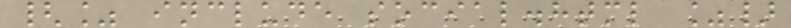{% include social.html %}
